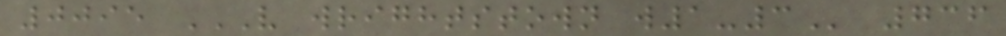0095 V WRIGHTSTOWN W1-3 736
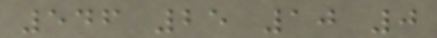546 25 10 0
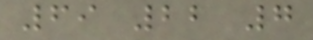69 22 7
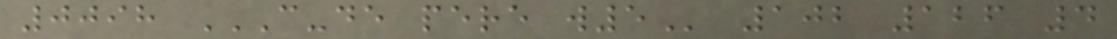0098 C-DE PERE W5 102 126 4
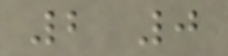2 0
